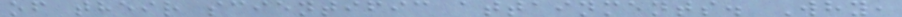of their scientific attainments. Why,
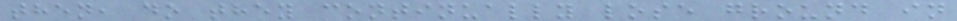then, do they continually lose ground in
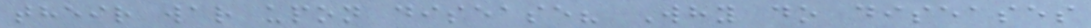their war upon disease? Why do diseases
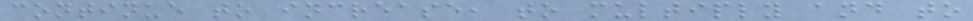continue to increase, to multiply and to
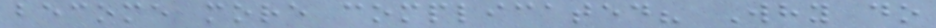become more complicated? Why do
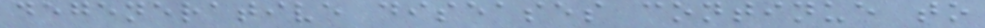degenerative diseases continue to
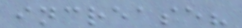increase?
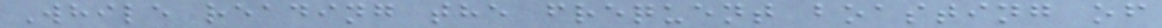While reading the frequent boasting of
